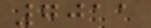7011
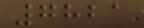7821
